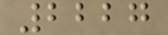2227
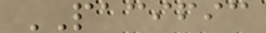PACIFIC
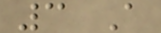3 A
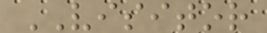VISITOR
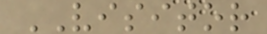VISITOR
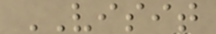VISIT
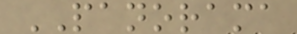PANORAMA
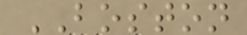BOSTON
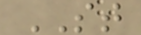ST
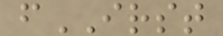fIRST
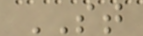ST
